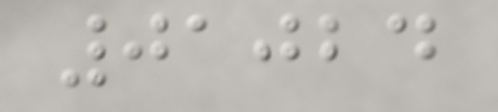01024
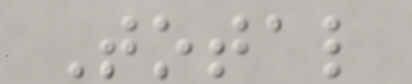Total
